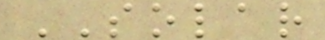SOLAR
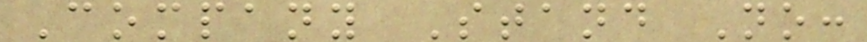Company Stand No:
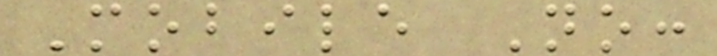Mobile No:
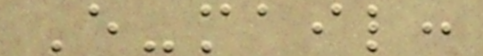E-mail:
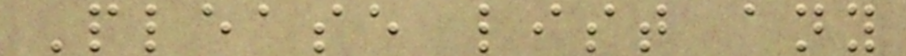Please list any
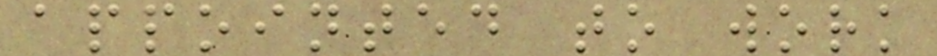appointed to work
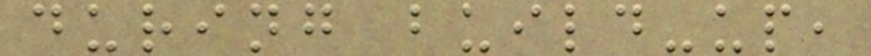during build-up,
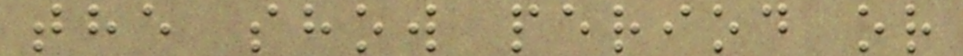the show period or
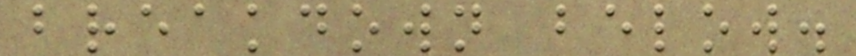breakdown below.
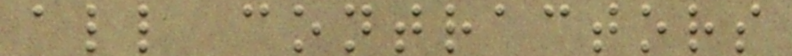all contractors
